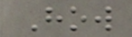How
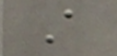A
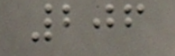206
